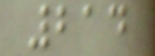214
